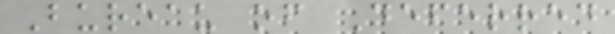Bureau of Deferred
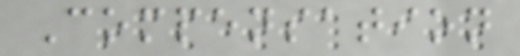Compensation
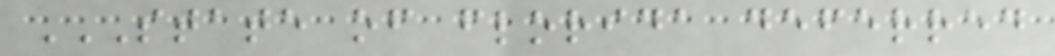STATE OF FLORIDA DEFERRED
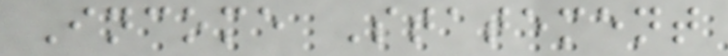Income Statement
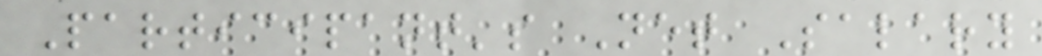Participant's Net Salary
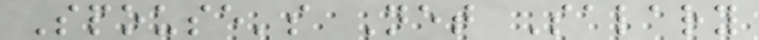Spouse's Net Salary
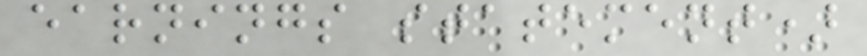earnings statement)
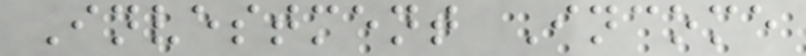Investment Income
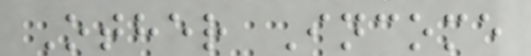Other Income
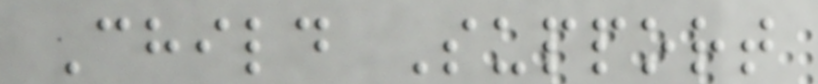Child Support
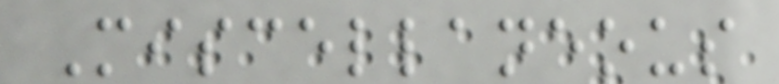Miscellaneous
